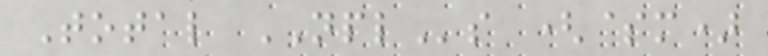Total NPLs ($m)
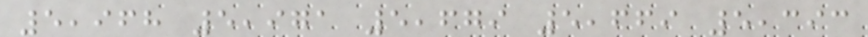5,968 5,971 5,679 5,669 5,393
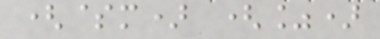($m) (%)
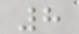8
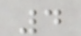4
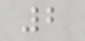2
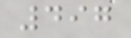497
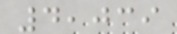4,039
